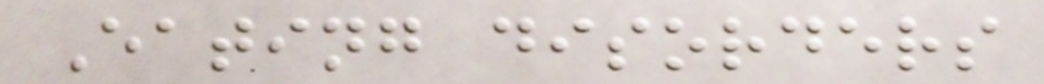Eating disorders
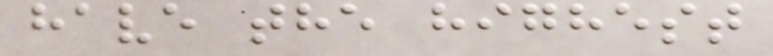have the highest
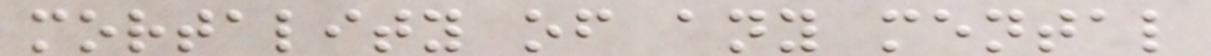mortality of any mental
